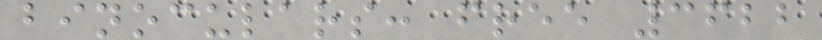binoculars: free 3622
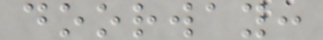doorway:
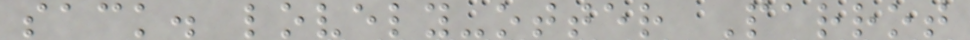sack. lovely-otter Parrot
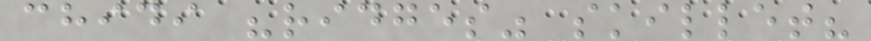chidi "ridges" skillet?
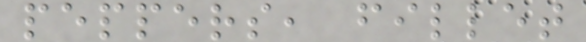peppers, fillet
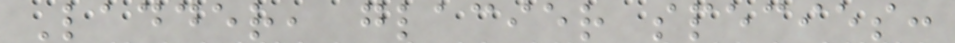Ladder, glacier species:
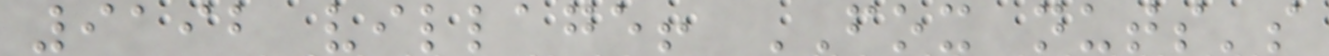9192 village! FOX nuts's
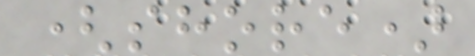(shore)
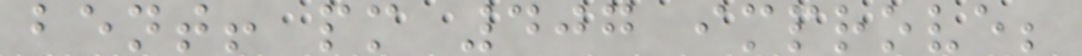bent! pm 407 improve;
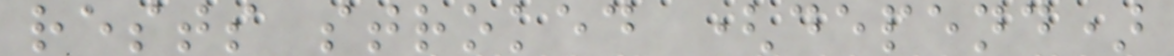rests stroked (depend)
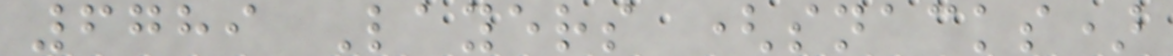6789 Layers (snacks)
